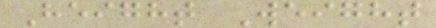Height Weight
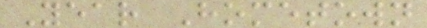Year Hometown
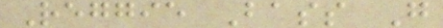Reggie Bass G
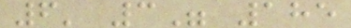6' 3" 185
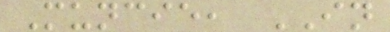Muncie, IN
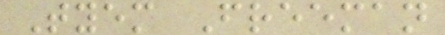Tyem Freeman
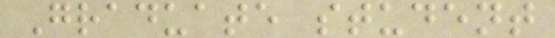Graduate student
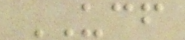UCF
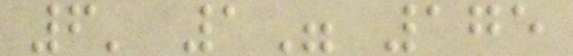6' 1" 175
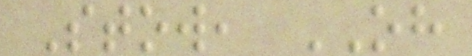Stow, OH
